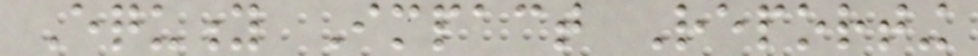Equity Impact Reporting
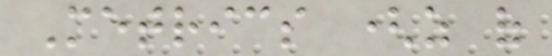Metrics (as of
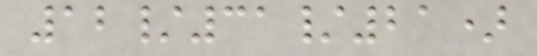12/31/21)
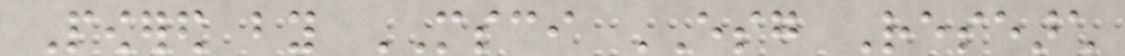Powered by MSCI ESG Research
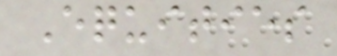Equities
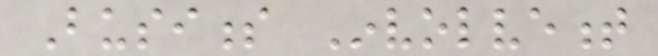Business Involvement
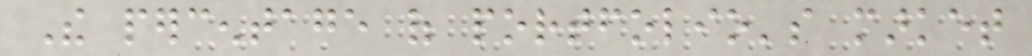The percentage of portfolio's market
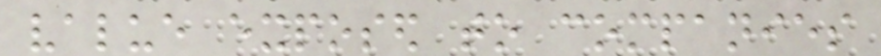value exposed to companies
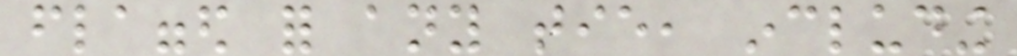flagged for any tie, including
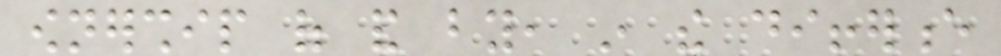ownership of and by, in the difference
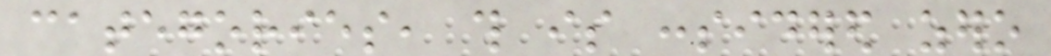categories, this is considered zero
